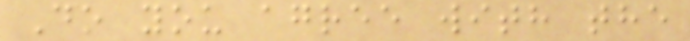Do you agree with the
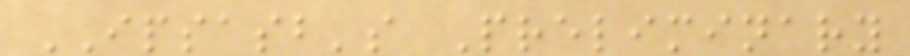IPSASB's Preliminary
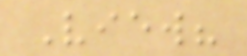View?
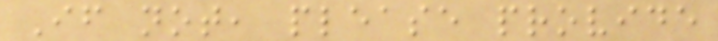If not, please provide
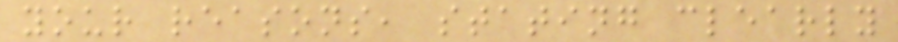your reasons, stating clearly
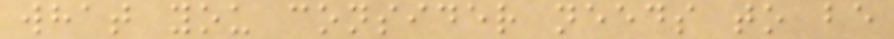what you consider needs to be
